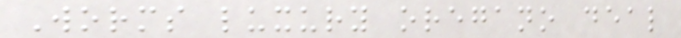Worms luxury oregano deal
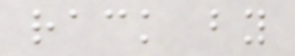rack by
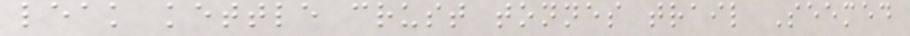leak kettle crust tonnes trail Seemed
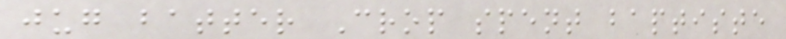jug batter Crop spent baptiste
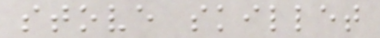stove skillet
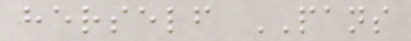herself PANS
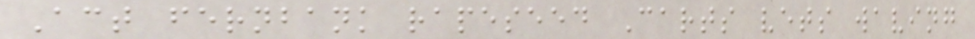Act fernbank rapeseed Carts vets waving
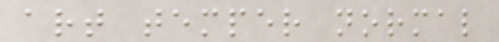art temper normal
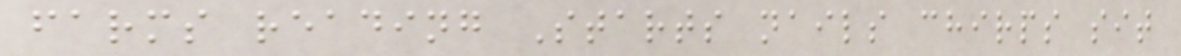farms reading Starts nails chirps sit
